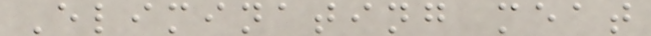Eliminating meat
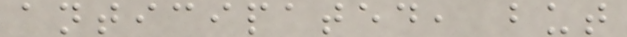anticipated, but
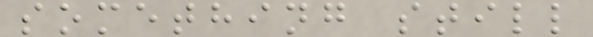something still
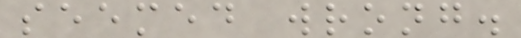seemed wrong.
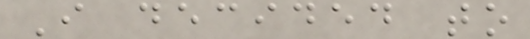I decided to
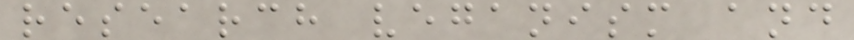research veganism and
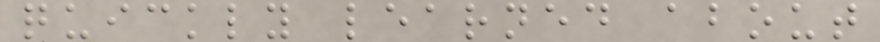quickly learned about
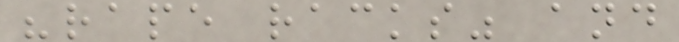"rape racks" and
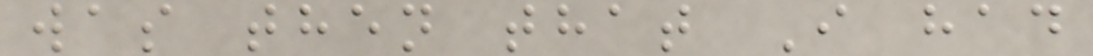was then that I had
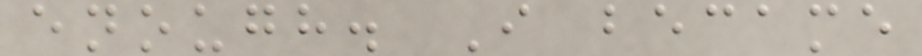enough. I became
